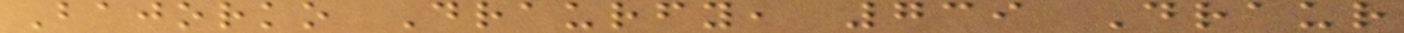Bajorko Draurfy, 739 Draur
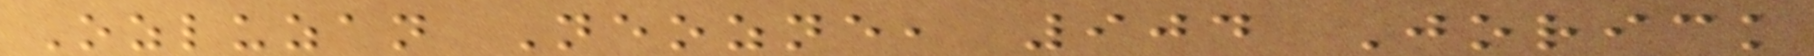Ozluzan Neozne, 904 Jorick
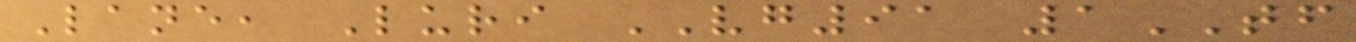Lane, Luri VG91 1TF
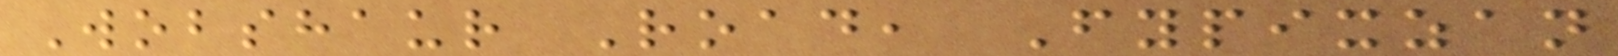Wobshaur Road, Fypixzan
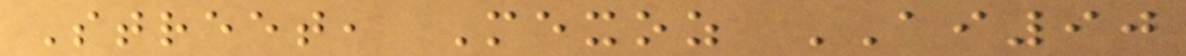Street, Mexoz AI90
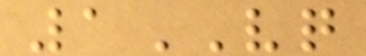1VQ
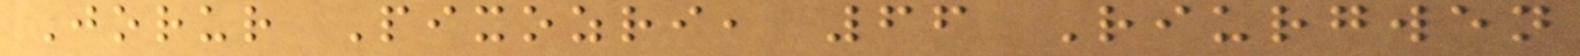Jorur Pixozri, 66 Riurgwen
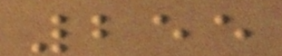255
